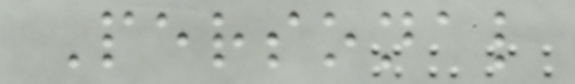Personal
